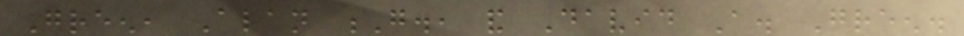Green, Alan G., and David A. Green.
